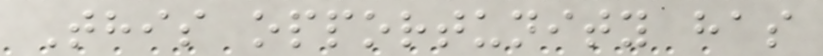This opportunity has
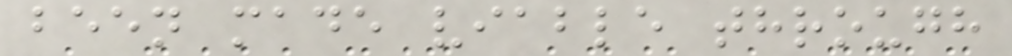been made viable through
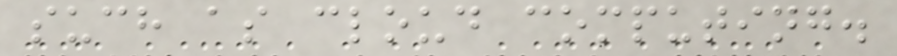such as cloud computing.
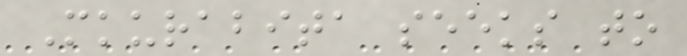Mkurabita seeks to
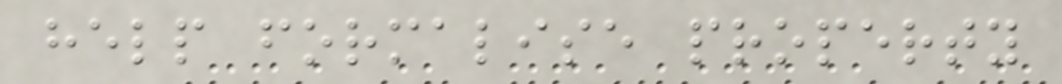help formalise property
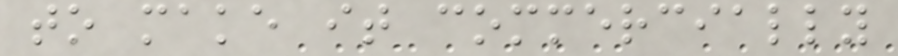to make it commercially
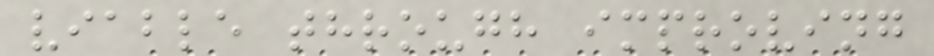viable through improving
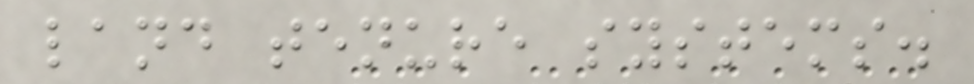land tenure systems.
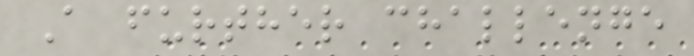A further challenge
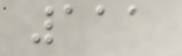111
